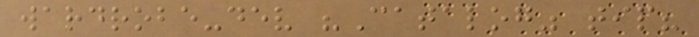wardrobe-dev "Catalog" tip?
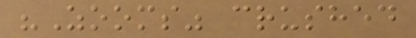"Zooms" crushed
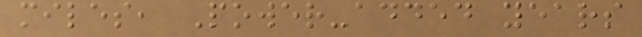miles, Power-added years
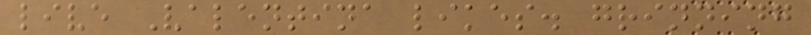live Valentina likes. grinning
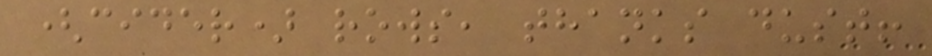(cider) rows, thanks dust!
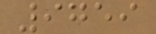9759
